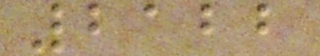2122
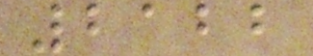2122
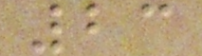23
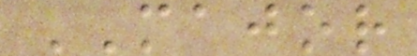MAJOR
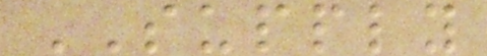SUPPLY
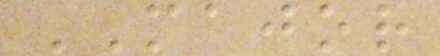MAJOR
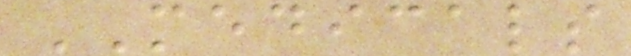MEDICALS
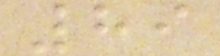89
